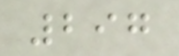297
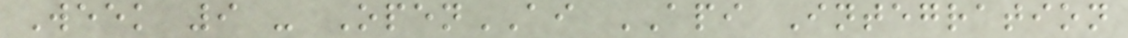Week 9 - OpenAI API Integration
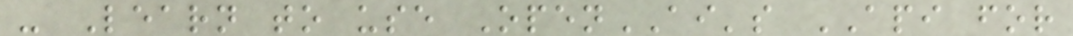- Learn to use OpenAI's API for
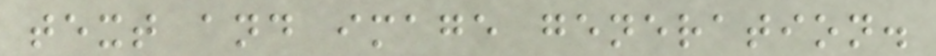text and image generation.
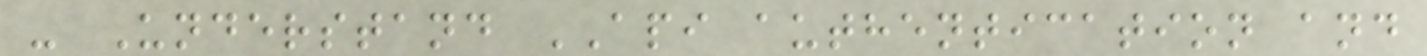- Understand API authentication and
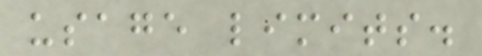usage limits.
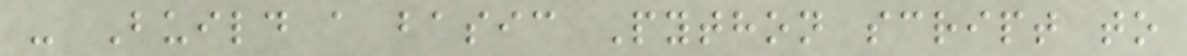- Build a basic Python script to
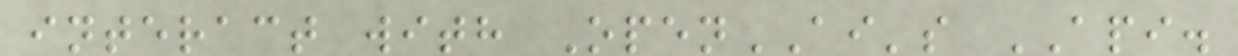interact with OpenAI's API.
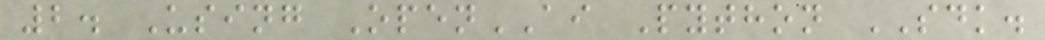2. Using OpenAI Python SDK.
